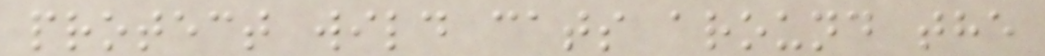protect wild cats around the
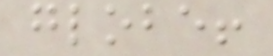globe!
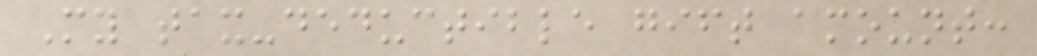My tax-deductible gift amount:
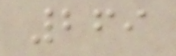269
